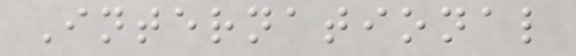International
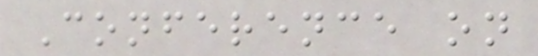Conference on
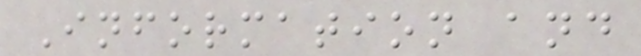Information and
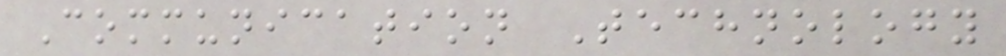Communication Technology
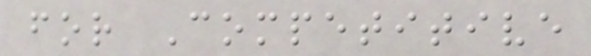for Competitive
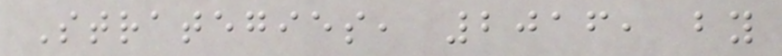Strategies, 2016, by
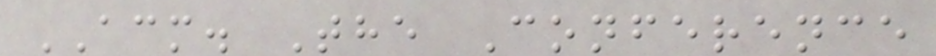ACM. The Conference
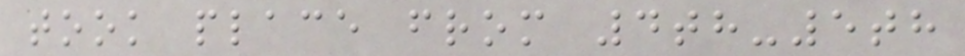took place from 4th-5th
